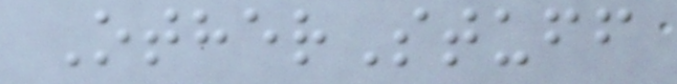OtherStuff
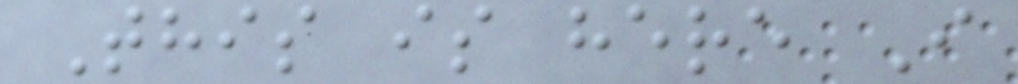This is here I
